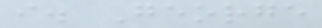i. George
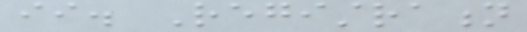ii. Registration
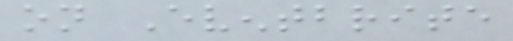on Eventbrite
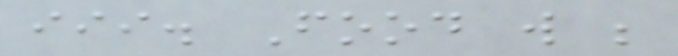iii. Food will be
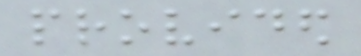provided
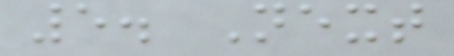5. Next
